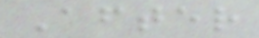After
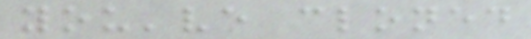you've cloned
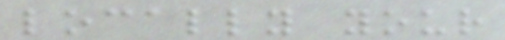locally your
